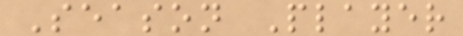Season Player
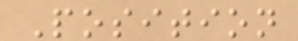Position
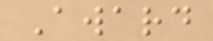Award
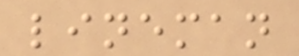lineman
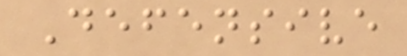Defensive
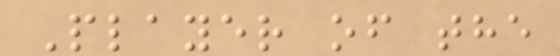Player of the
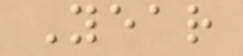Year
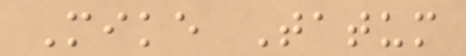Mike Tatum
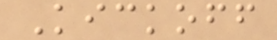Kickoff
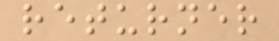returner
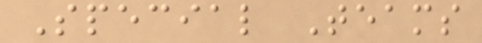Special Teams
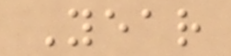Year
